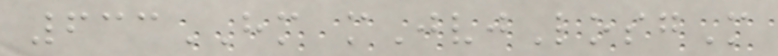633HM mJvjLosgM
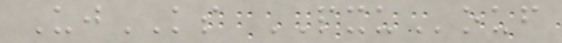UjKS PXUouf
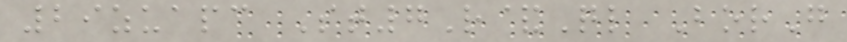29zuapc St7R&Ql BorG
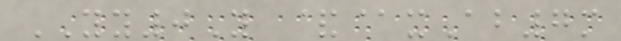YY0Y &@xAb7m
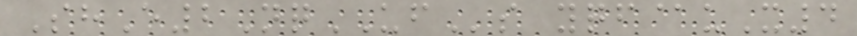ShE2NqUFs yqf@uX4
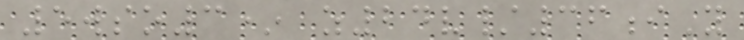5wso3* z24v/36iY
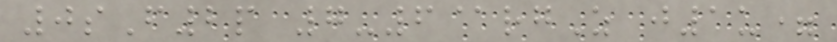0sF2p 7-6@rgZ j1u=
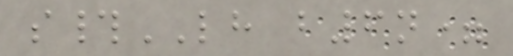s#LH b6n=
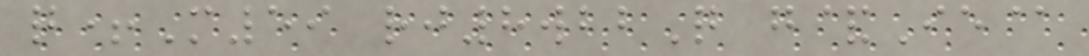q+M59 rj8wbbQ g&Ie@
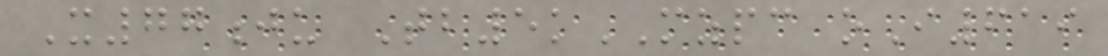X77ju Tb5kMZPC oI619
